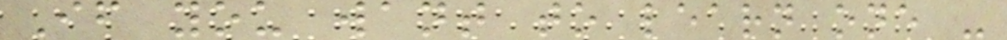If you want to learn one -
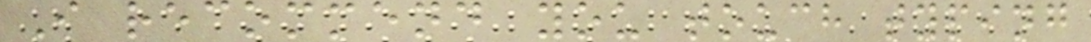I recommend you touch typing
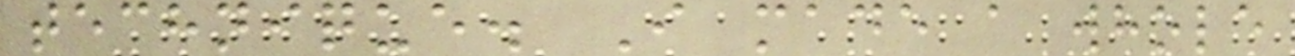technique. I made a whole
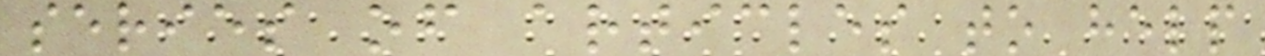series of articles to help
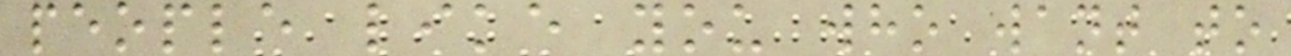people like you who want to
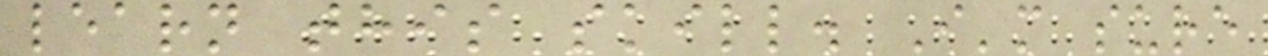learn this skill. I'm sure
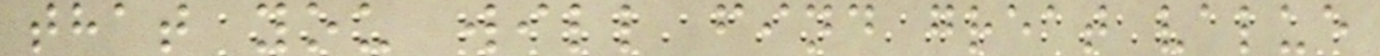that you will find great value
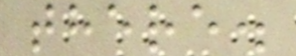there.
